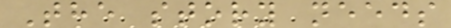The story needs
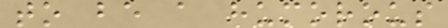to be a humorous
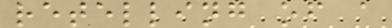retelling of a
